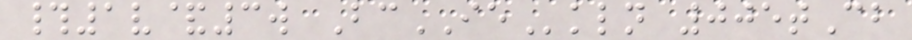#1v&3w BcIEkln 005tCb
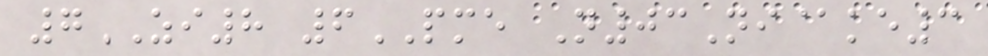7ZI8 6PME N03Ni@ke3
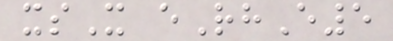xsX eRhE5
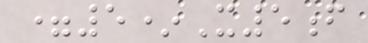=5*X5f
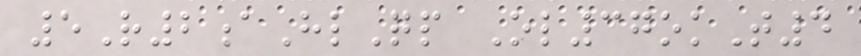5R2aHlQp Ol37okT4
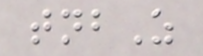tnbZ
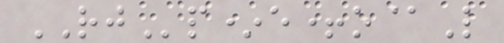RJp*e+o@L
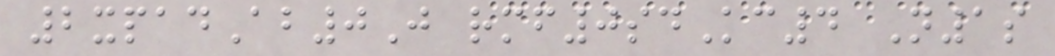2xpadAb0J rmf0sdKc4 N1s
